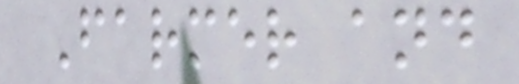Farmer and
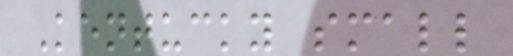Kentucky small
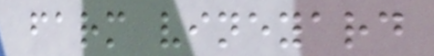farm vineyard
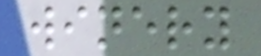winery
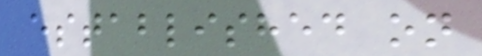established on
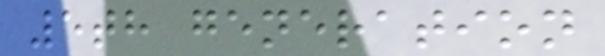5th generation
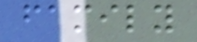family
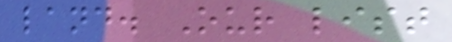land. Our list
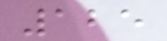125
